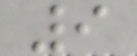9
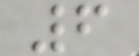6
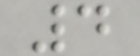4
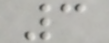3
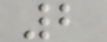2
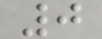0
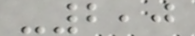-2,0
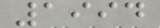1994
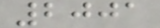2001
